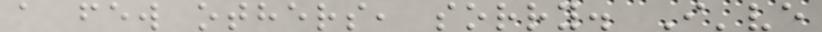a few others, sorry. I've
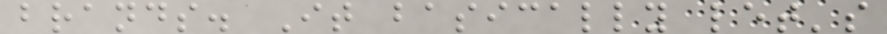brands. It basically let's
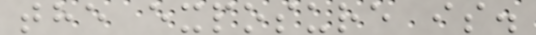the exposure is.
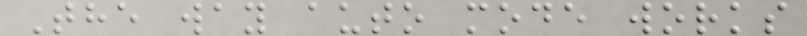The way auto mode works
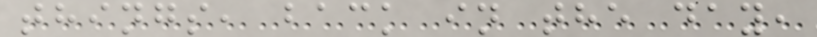things, back in the day,
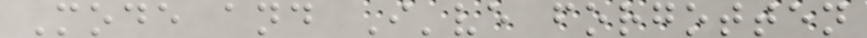Mode and I've forgotten
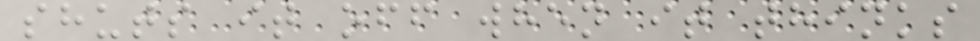shuts it off when it thinks
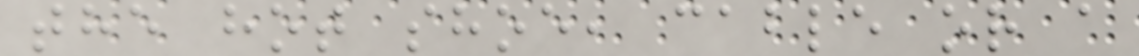the hot shoe, cable or a
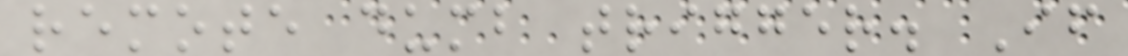remote dumb trigger. If
